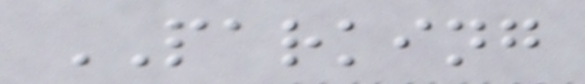PARKING
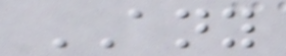ANY
